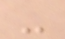-
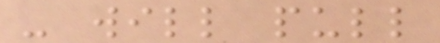- will pull
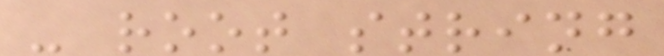- root string
